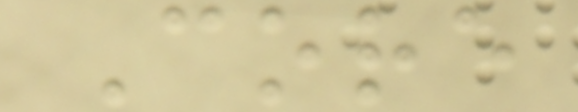Core
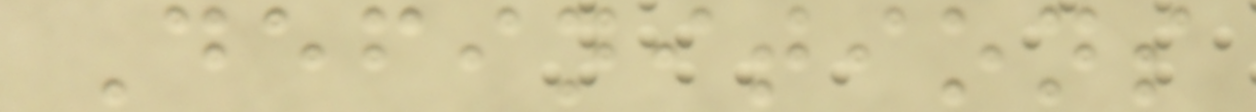Definitions
